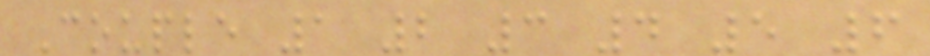Couple 1 2 3 4 5 6
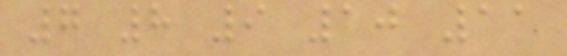7 8 9 10 11
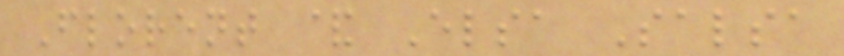Florent & Elsa Salsa
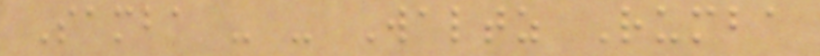Samba - - Waltz Rumba
